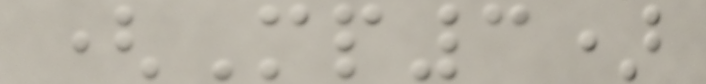(Mp3)
